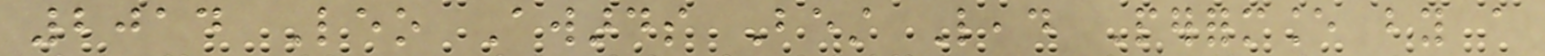2014 Leo Awards Best Lead Performance by a
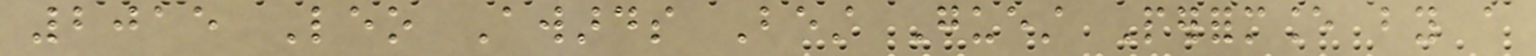2015 Leo Awards Best Guest Performance by a
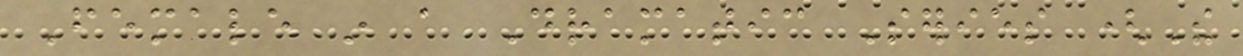Female in a Dramatic Series (The
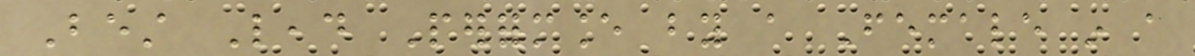Best Lead Performance by a Female in a
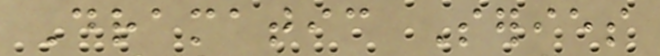Dramatic Series
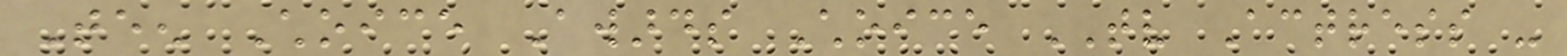Teen Choice Awards Choice TV Actress -
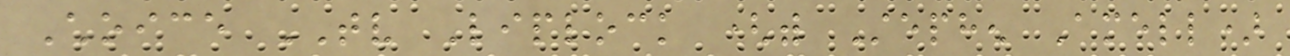Choice TV Liplock (with Stephen Amell)
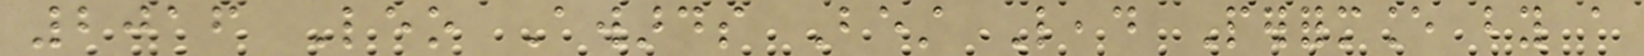2016 Leo Awards Best Lead Performance by a
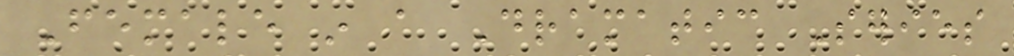Female in a Dramatic Series
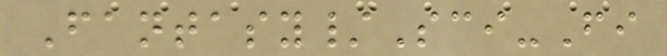Fantasy/Sci-Fi
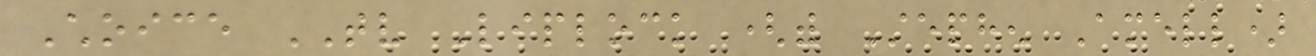Choice TV Liplock (with Stephen Amell)
